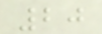20
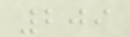209
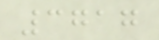3717
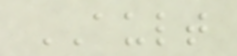AULT
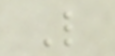L
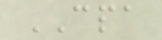CPA
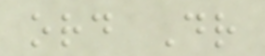ord Dr
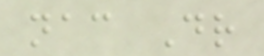nac Dr
